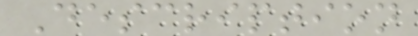Description
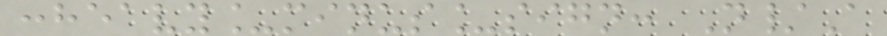:heavy_minus_sign: N/A
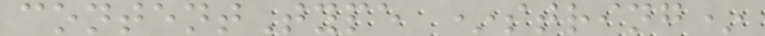contentType *string*
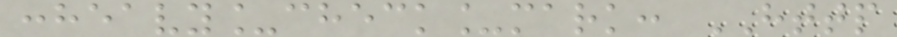:heavy_check_mark: HTTP
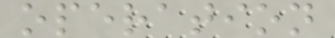operation
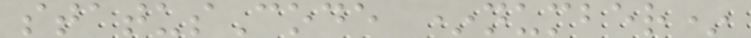statusCode *number*
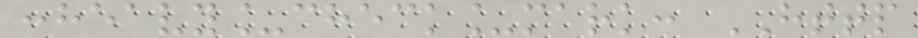:heavy_check_mark: HTTP
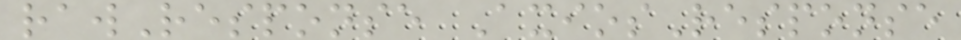rawResponse AxiosResponse
